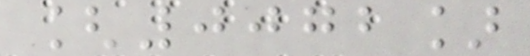[0072]
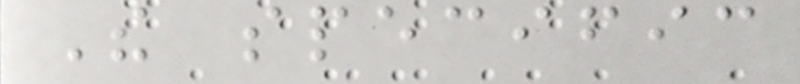The specific
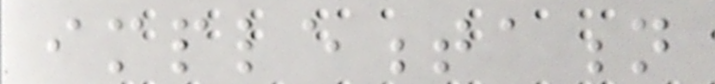implementation
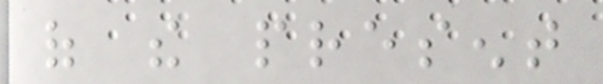of the present
